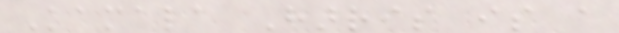Kamala Harris is a
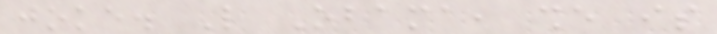joke. Like Obama, she is
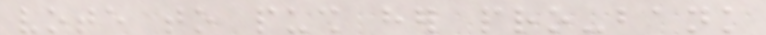vote to push her pro-bank
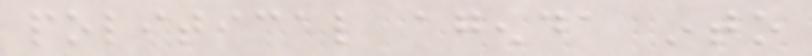political agenda into
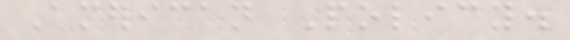American Policy.
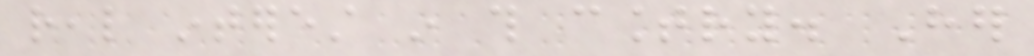real interest in this country. Her
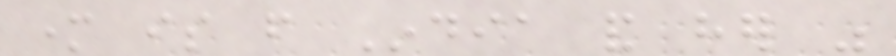mother is from India and her was
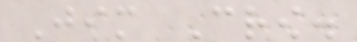Jim Crow.
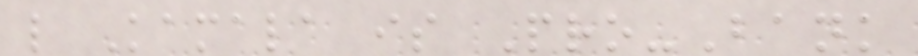like Kamala is Pro-Bank
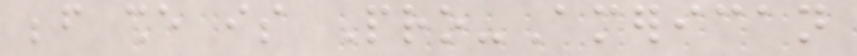before she is Pro-American
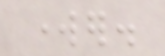worker.
